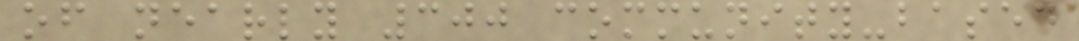of nearly 300 community-based
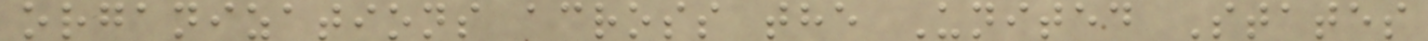organizations across the United States
